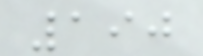190
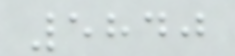5840
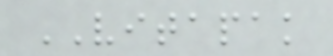VITAPAK
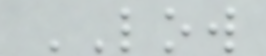LOW
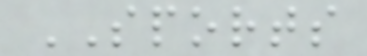SPORTS
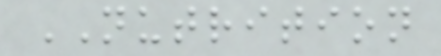NUTRITION
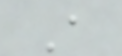A
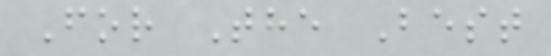For The Best
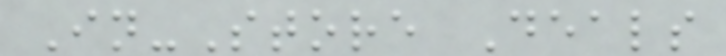In-Store Deals
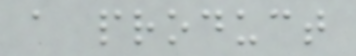a product
